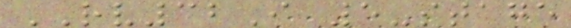RV32I 5-stage
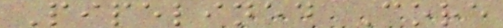Pipelined Core
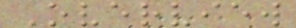Overview
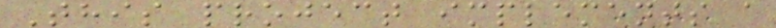This project implements a
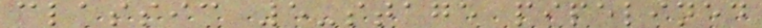classic 5-stage pipelined
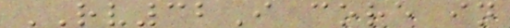RV32I core in
